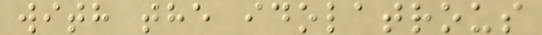with the idolatrous
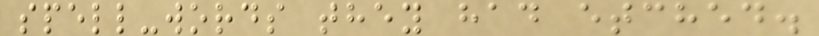spell-words they had etched.
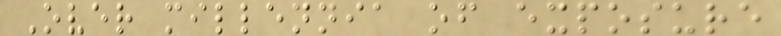Over millennia of exposure
